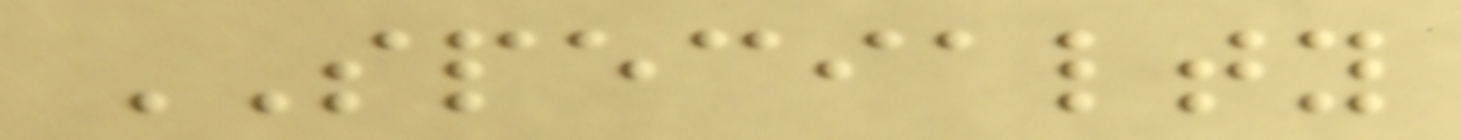SPECIALTY
